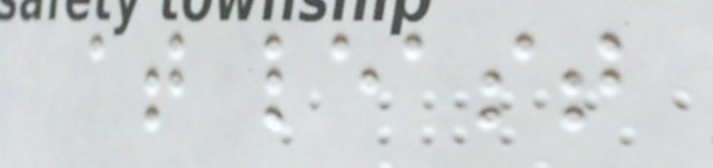at least
